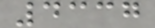4337
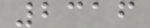2316
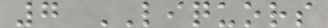7 LIQUORS
